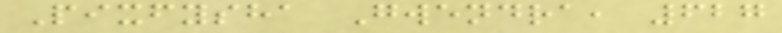Pixfysha Gwendra, 627
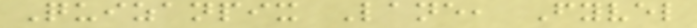Quizanpix Lane, Fyvel
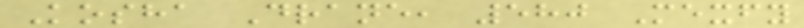Kosha Drane, 580 Mexfy
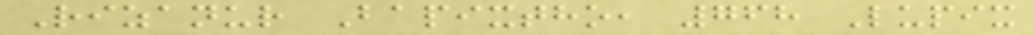Rizanur Bapixtho, 768 Lupix
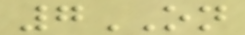7ON
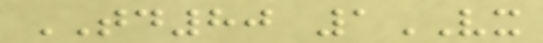TD80 1VX
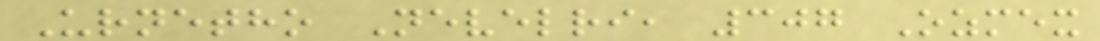Urnetho Nevelri, 307 Ozmex
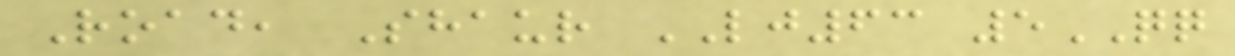Road, Shaur LJ63 5QQ
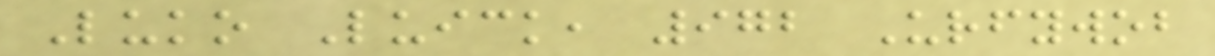Luko Luick, 972 Urfywob
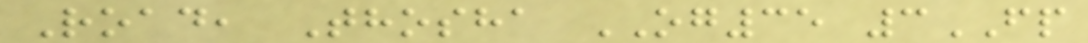Road, Thosha OG35 3FP
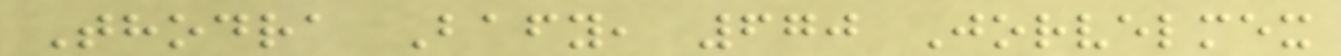Thodra Bafy, 670 Jorvelmex
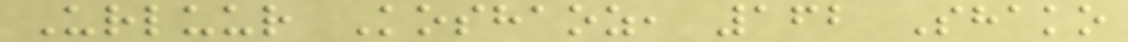Urluur Koshaoz, 162 Shako
